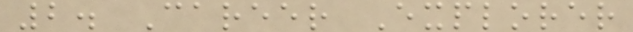2. Career Explorer
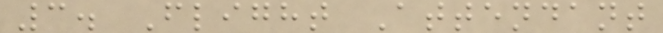3. Flight Attendant
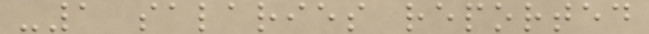-1 salaries reported
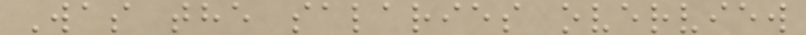Was the salaries overview
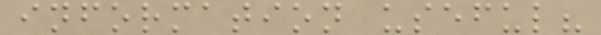information useful?
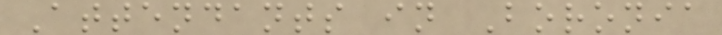Attendants in Boronia
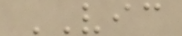VIC
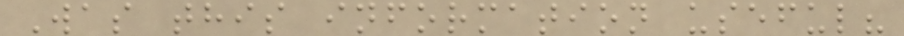Was this information useful?
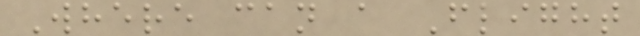Where can a Flight
